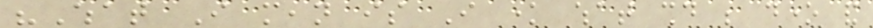"What I mean is I know what should be done and
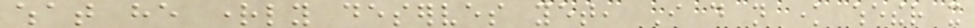what he rightly deserves yet, I do not know whether it
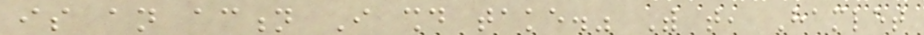is an action I should take." With that, Hamlet
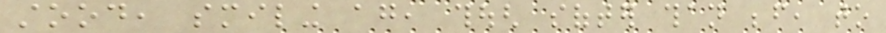stood, smiling again, though softer than before, to
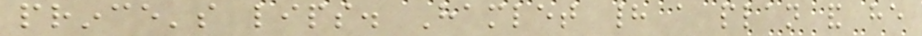prince's lips. Hamlet had a plan and he
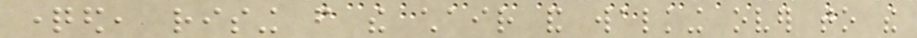questioned, rising from the chair and walking over to the
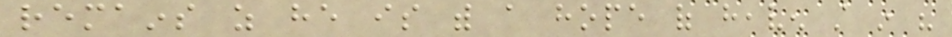remains as he is with a hope of heaven still in his
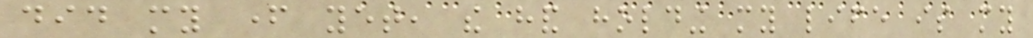did my father yet, the hand holding my life is my
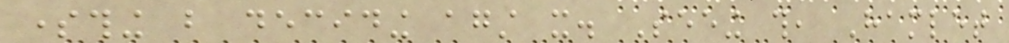something but deciding against it. Seeing this, Hamlet
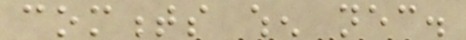comments when necessary.
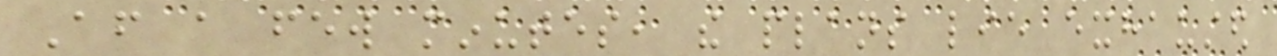After a few minutes, the plans lie exhausted
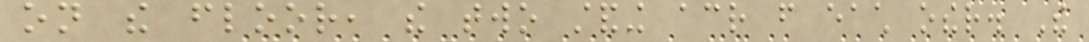on the floor, the two standing across from each other. The
